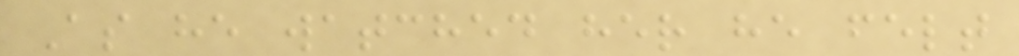As he watched her he felt
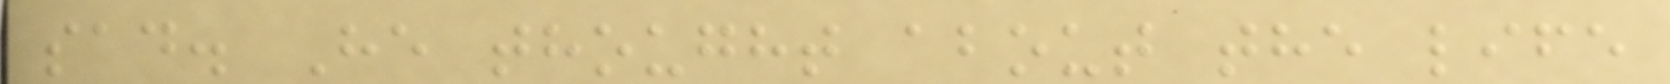sad. He thought about the life
